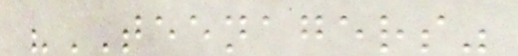"TEENAGERS"
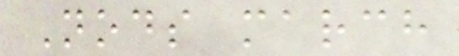Nods march
